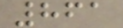861
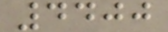4400
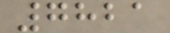7821
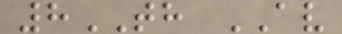8TH AV
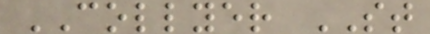COLLYER ST
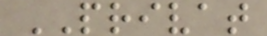PRIVAT
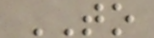TO
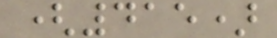(415)
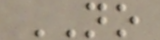NO
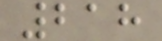218
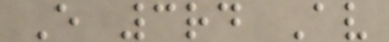E 3rd Av
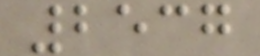2537
